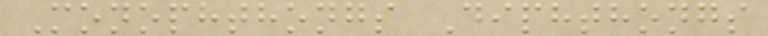Monophthongs Diphthongs
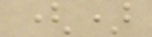()
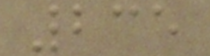235
